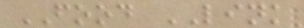FOOD LINK
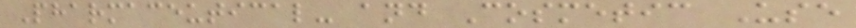Pharmaceutical- and Cosmetic Use
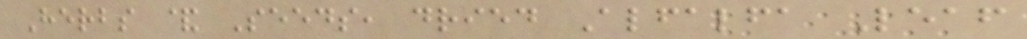Herbs & Seeds, dried Alfalfa Leaf
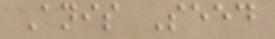Anis Seed
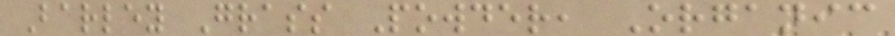Barley Grass Powder, Organic
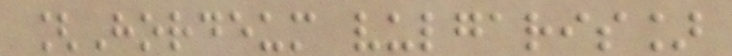[Hordeum vulgaris]
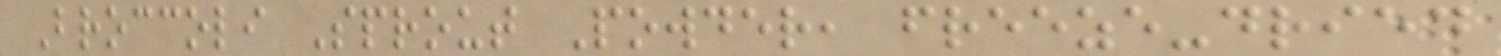Broccoli Sprout Powder, freeze-dried
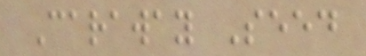Caraway Seed
